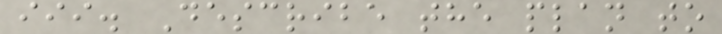iii. Describe the plan to
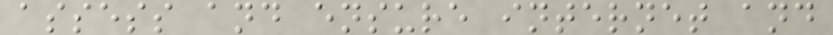assess and ensure internet and
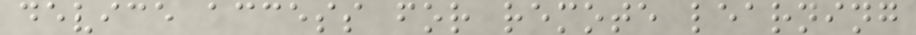device access for remote learning
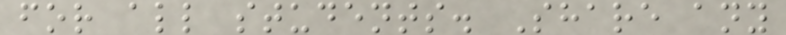for all students. Share any
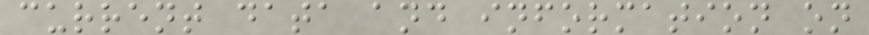current data and information on
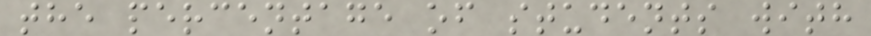the percentage of students with
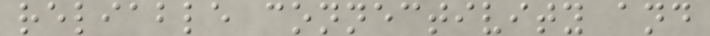reliable connectivity and
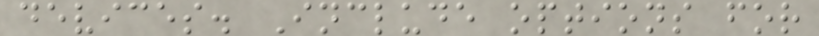devices. Include options for
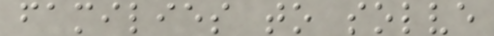families to solve
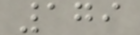179
